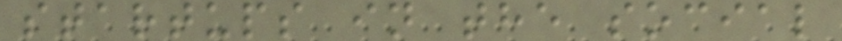startups in the social
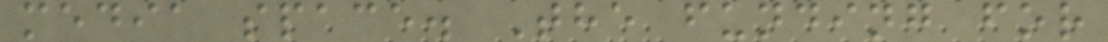media space. The funding for
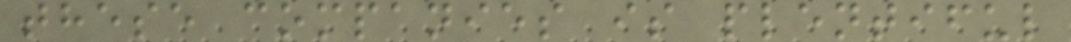these companies is plentiful
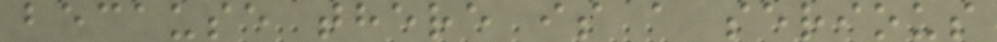because there is a serious
